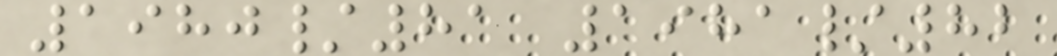1980/81 1981/82
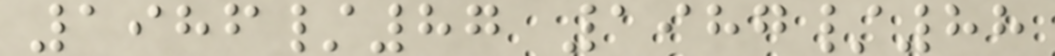1986/87 1987/88
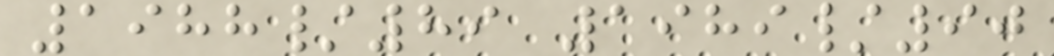1988/89 1989/90
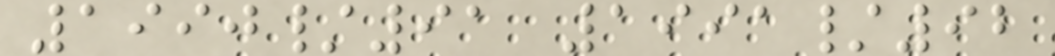1990/91 1991/92
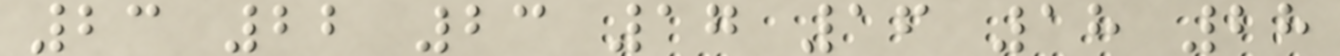23 22 23 17 16 18 28
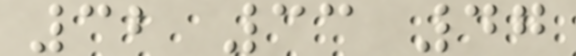32 33 47
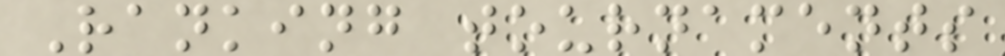Ranking tournaments
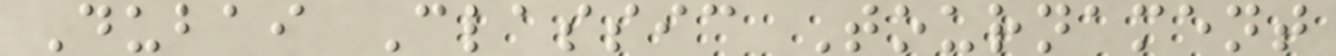Dubai Classic Tournament
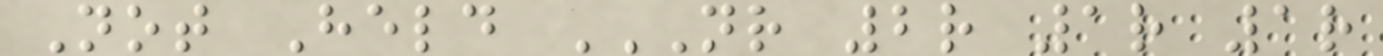Not Held NR 2R 1R 1R
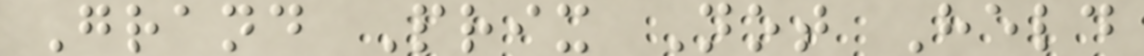Grand Prix Not Held
